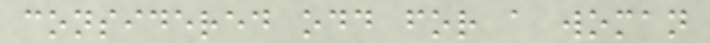considered odd for a woman
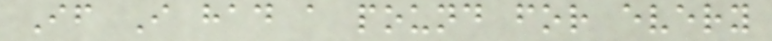If I had a pound for every
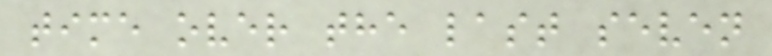time over the last seven
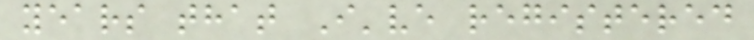years that I've registered
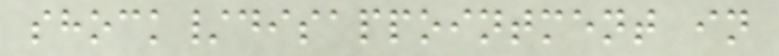shock/disappointment in
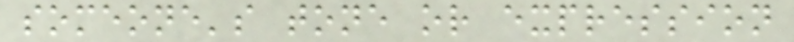someone's tone or expression
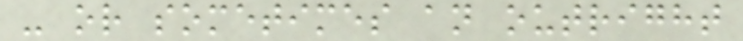- or sometimes an outright
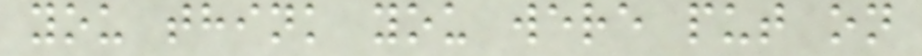you think you were put on
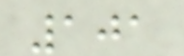101
